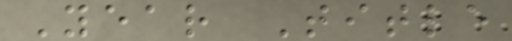Year Title
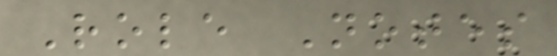Role Notes
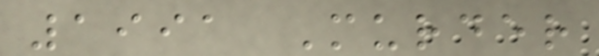1991 Murder
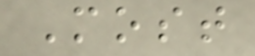Most
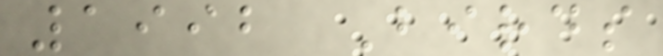1992 Birds
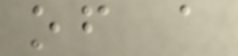of a
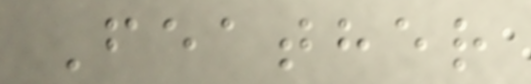Feather
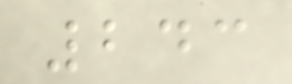243
